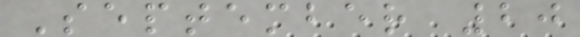September 20
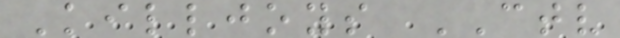Killjoys CTV
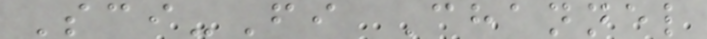Sci-Fi Channel
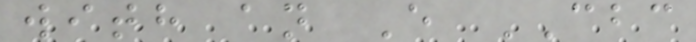with an E CBC
